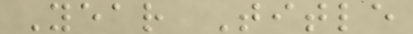Year Title
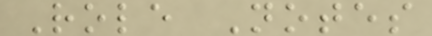Role Notes
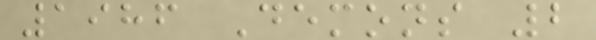1986 Demons 2
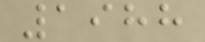1988
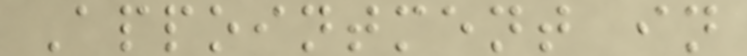Appointment in
